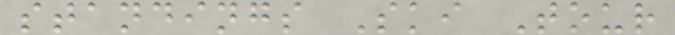standings Ski Tour
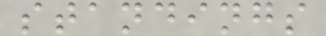standings
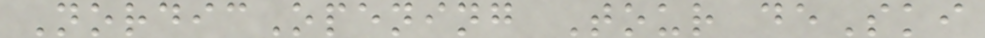NordicOpening Tour deSki
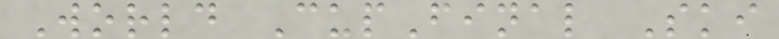World CupFinal Ski
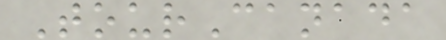TourCanada
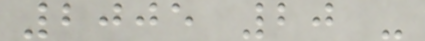2005 20 -
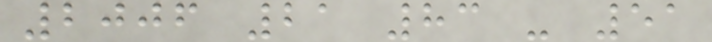2006 21 83 - 51
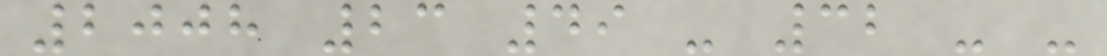2008 23 49 - 32 - -
